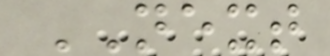NEXT
